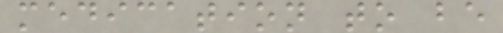medication to be
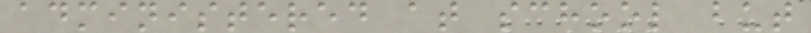administered at school but
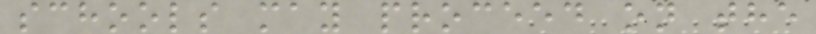schools may proceed on the
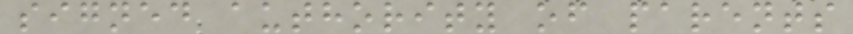signed authority of parents
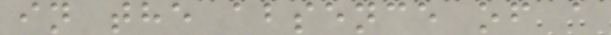in the absence of a
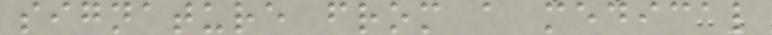signature from a medical
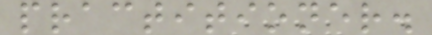practitioner.
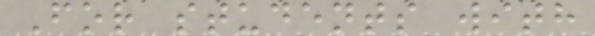For students with
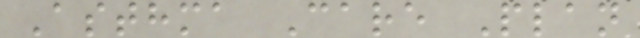Asthma Care Plan
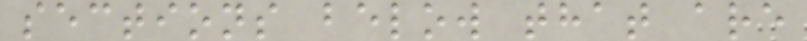sections below that are
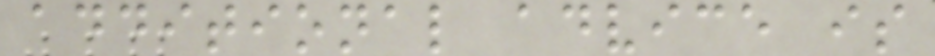additional advice is
